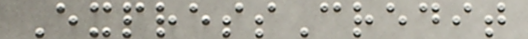ExpressCredit
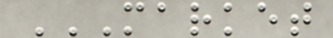MARKET
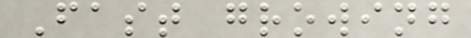Fast growing
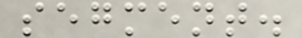segment.
